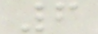6
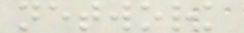network
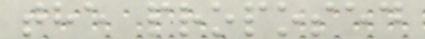the proposed
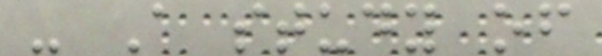- A study of
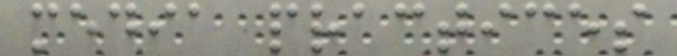media practices
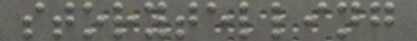storytelling
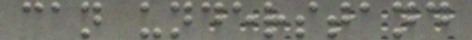can understand
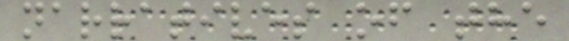narratives of the
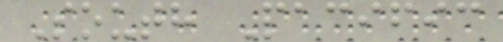South Pacific
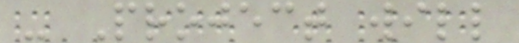- Project will
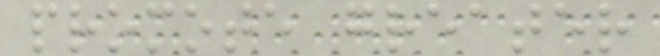promote greater
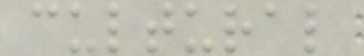cultural
